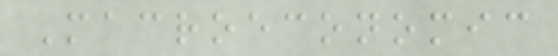Macroeconomic
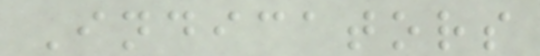Indicators
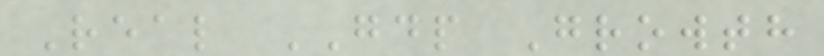Real GDP Growth
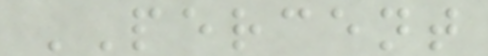PERCENT
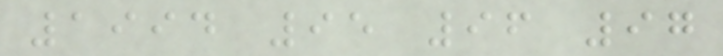1994 95 96 97
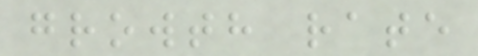growth rate
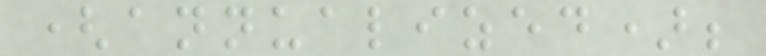(annualized);
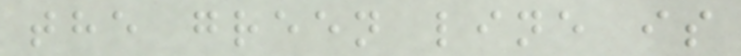the green line is
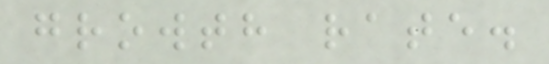growth rate.
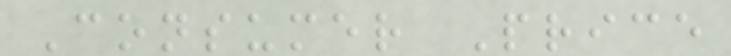Consumer Price
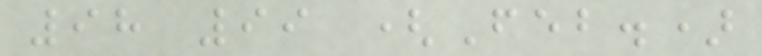98 99 (Feb.)
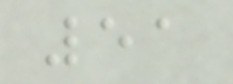51
